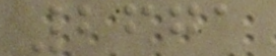2671
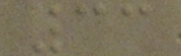33
